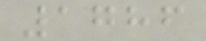1786
